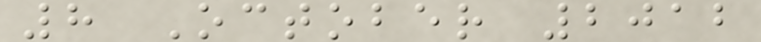8 October 2012
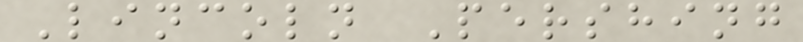Lincoln Pershing
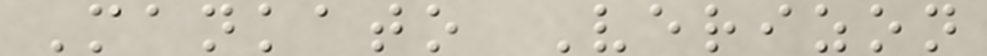Mankato Verizon
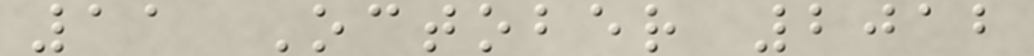11 October 2012
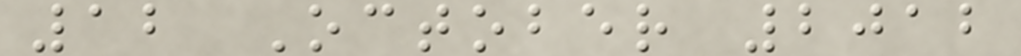12 October 2012
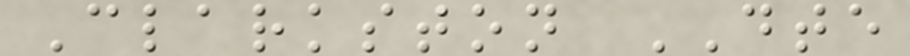Clarkston DTE
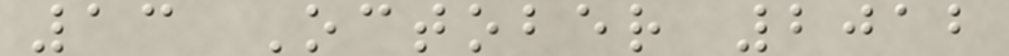13 October 2012
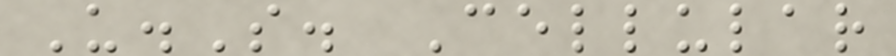U.S. Cellular
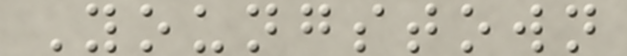Youngstown
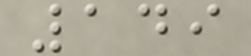149
